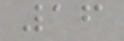16
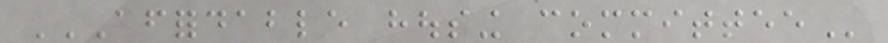AFFORDABLE HOUSING COMMITTEE
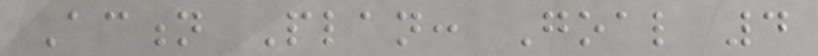Action Plan: Goal 4
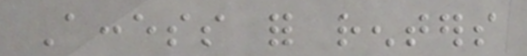Access for renters
